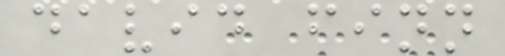david finn
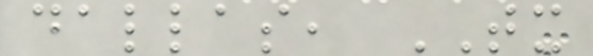dallas, TX
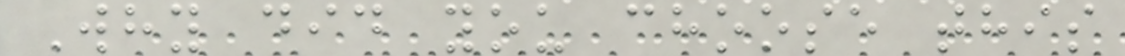Why did you choose this
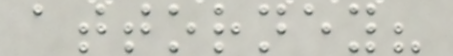attorney?
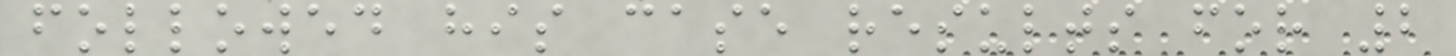followed his case results for 2
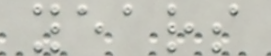years
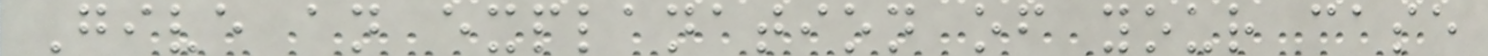Give an explanation of your case
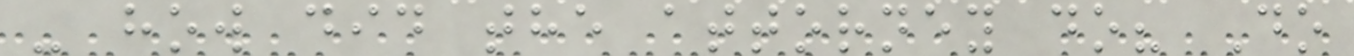- how did the attorney do? Do
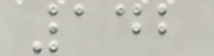142
